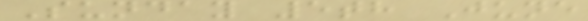Sunday 5th June
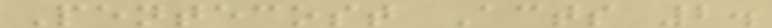Pentecost Acts 2.
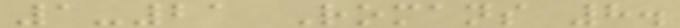1-21 Romans 8.
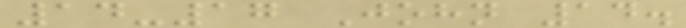14-17 John 14.
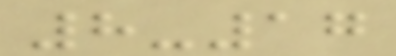8-17
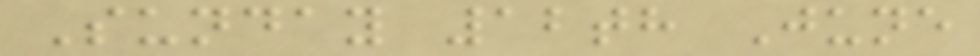Sunday 12th June
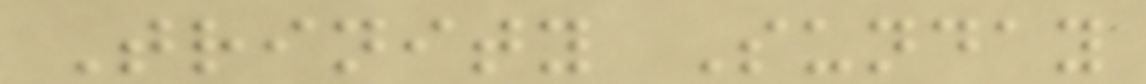Trinity Sunday
